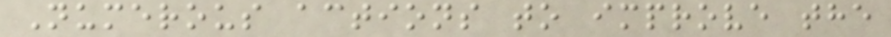Numerous actions to improve the
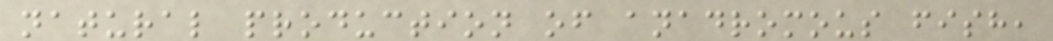natural production of anadromous fish,
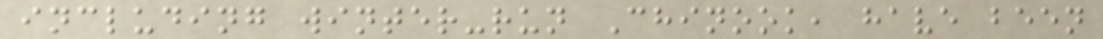including winter-run Chinook, have been
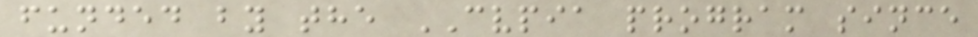funded by the CVPIA program since
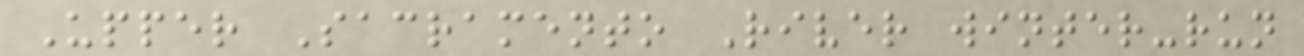Upper Sacramento River winter-run
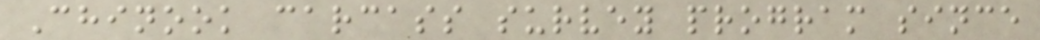Chinook carcass survey program since
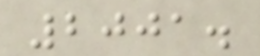2001.
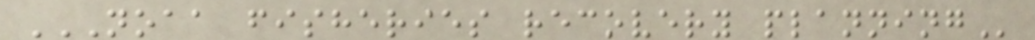NOAA FISHERIES RECOVERY PLANNING
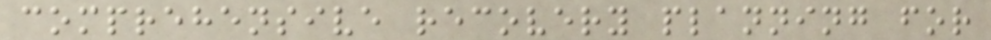comprehensive recovery planning for
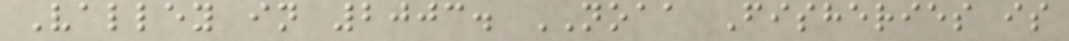Valley in 2003. NOAA Fisheries is
